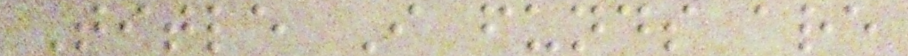Title I funds are
